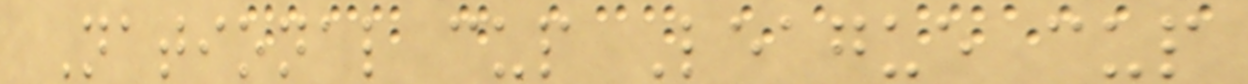National cup League cup
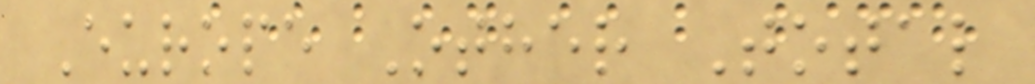Europe Other Total
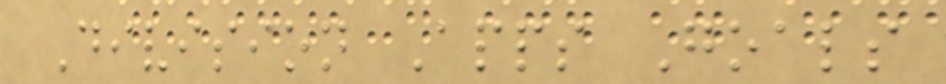Division Apps Goals
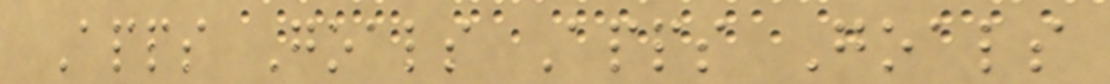Apps Goals Apps Goals
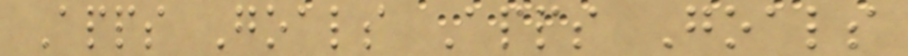Apps Goals Apps Goals
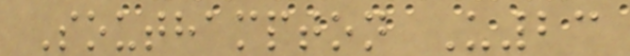Southampton U23
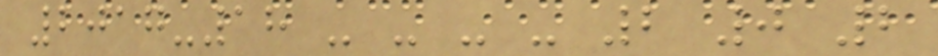2017-18 - - - - 2 0 2
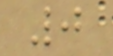0
